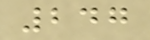247
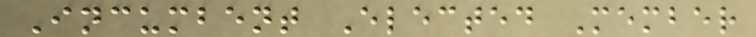Incumbent Elected Member
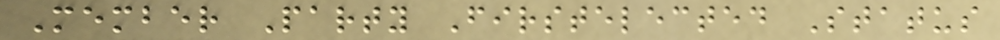Member Party Firstelected Status
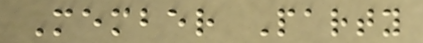Member Party
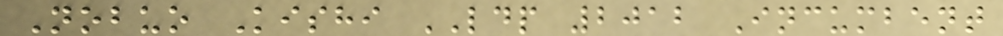Nobuo Kishi LDP 2012 Incumbent
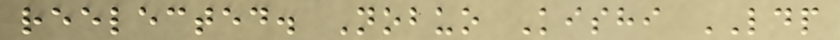reelected. Nobuo Kishi LDP
